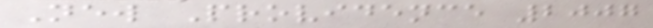New Providence 2007
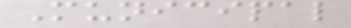Municipal
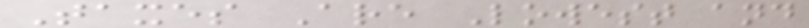Taxes Are Lowest and
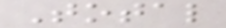Total
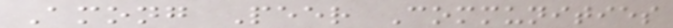Among Peer Communities
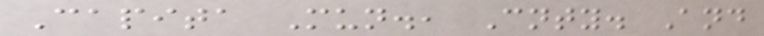Capita Mun., Cnty. And
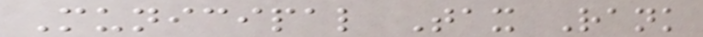Municipal Tax Rank
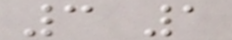3 1
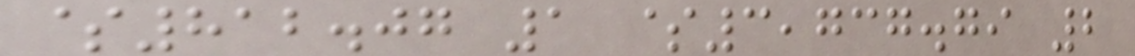$812.07 1 $3,737.79 2
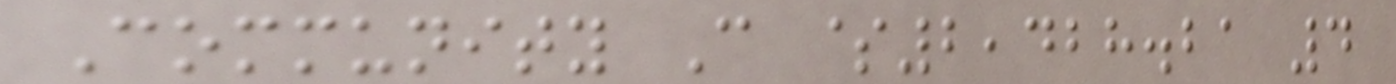Community C $2,428.21 4
